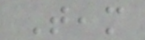Team
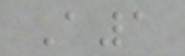A1
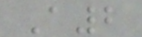A2
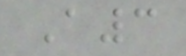A3
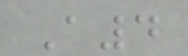A4
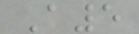A5
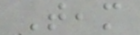Team
